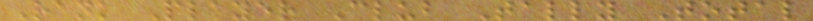Rank Player Club Tally Total
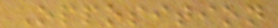Opposition
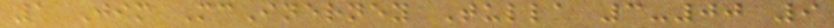1 Jim McInerney Tulla 3-00 9
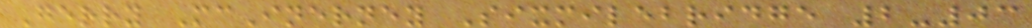Gerry McInerney Sixmilebridge 2-03
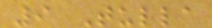9 Tulla
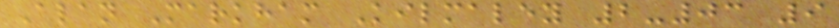Alan Markham Kilmaley 2-03 9
